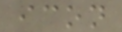icon
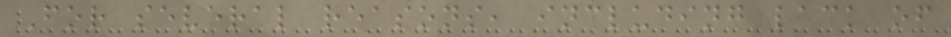For several reasons, including lack of
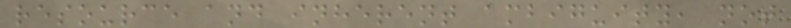resource and inherent ambiguity, not
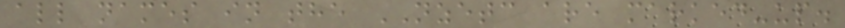all names in the NZETC are marked-up.
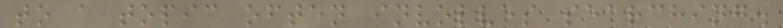to a topic often involves searching.
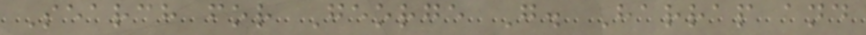Search for George G. Harrap and
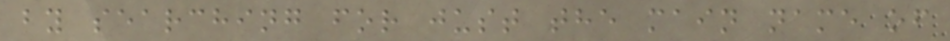by searching for just the main name of
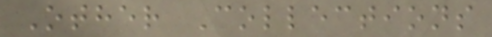Other Collections
